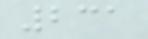231
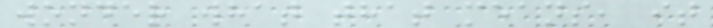wonder what that means, it
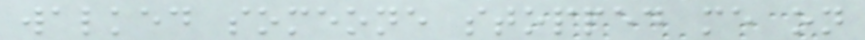walked someone stopped me on
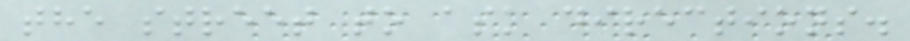the street to ask directions.
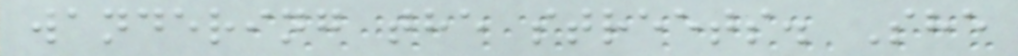wandering the streets. She
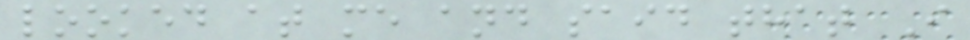looked at me and said that I
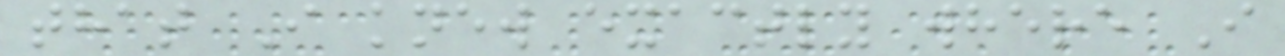that I knew exactly where I
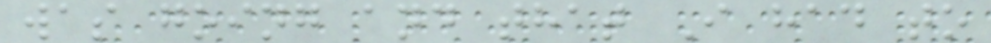was going and that I had to
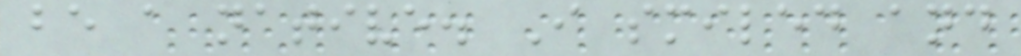be a native. I smiled and
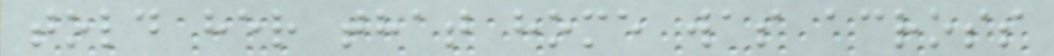told her that home was across
